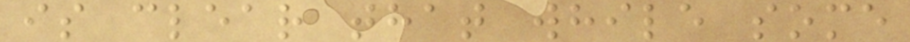is clear that while some
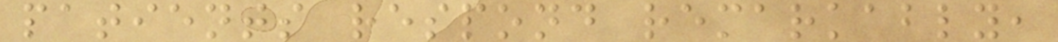patients respond remarkably,
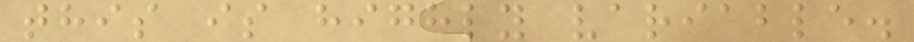this is highly variable.
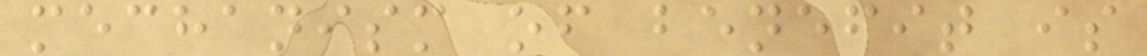mechanism of benefit is
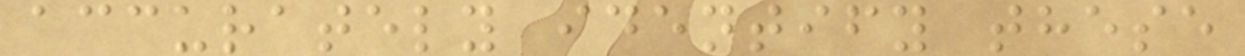accurately identify these
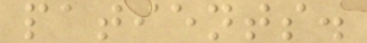patients.
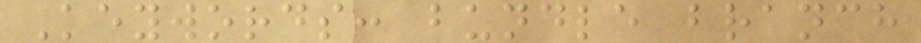Keywords: bundle branch
